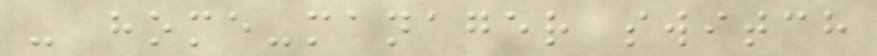- home-manager switch
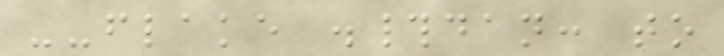--flake .#dan: to
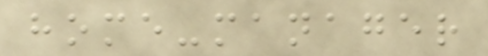home-manager
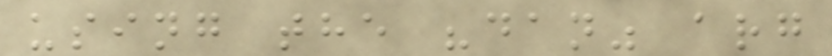using the "dan" arg
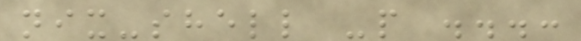nix-shell -p ...:
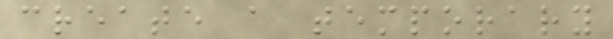create a temporary
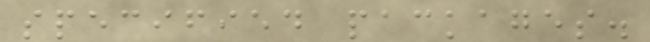specified packages.
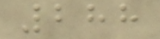288
